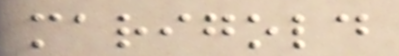marigold
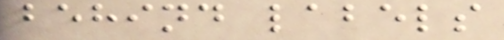behind labels
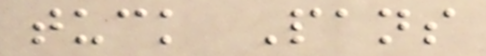tuck Pans
